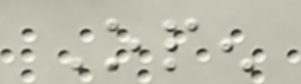Open
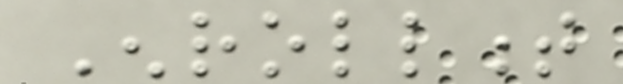Enrollment
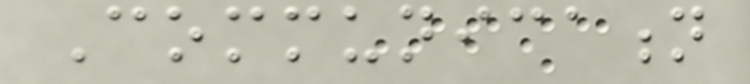Communication
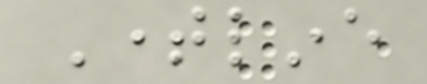Timeline
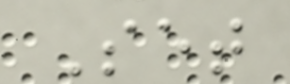Set
